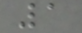1
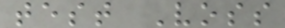test Voss
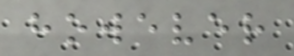however
